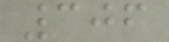306
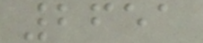2651
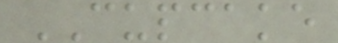CUPCAKE
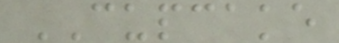CUPCAKE
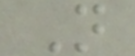N
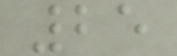25
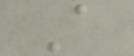A
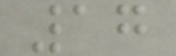17
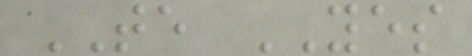TE YES
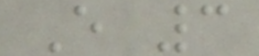E 3
